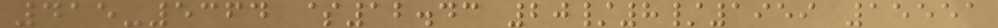415-5364 $12.43 20/8/1959 15551
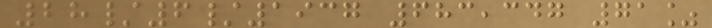28/6/1937 683,347 71%
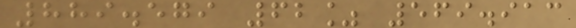889.579 62% 569.913
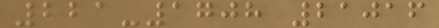221-1708 21016
